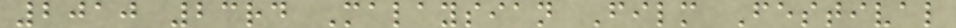2010 23rd Malaysian Film Festival
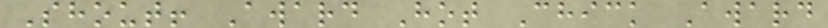Shout! Award Hot Chick Award
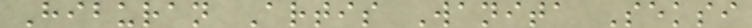Hiburan Artis Wanita Seksi
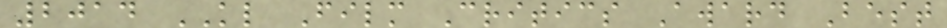2014 KL Film Critics Award Best
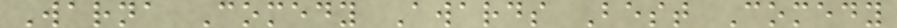Warna Comedy Awards Best Comedy
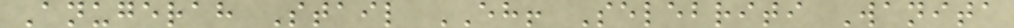Anugerah Stail EH! Selebriti Wanita
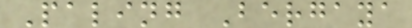Paling Bergaya
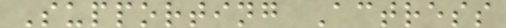Supporting Actress
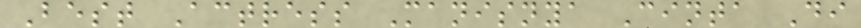Best Actress Manisnya Cinta Di
